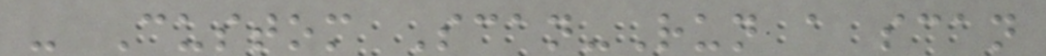- Custom Scan-Run a scan
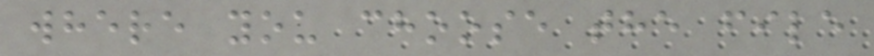where you choose the file
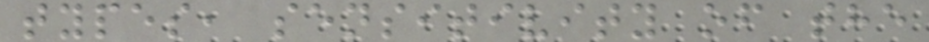types, sensitivity of the
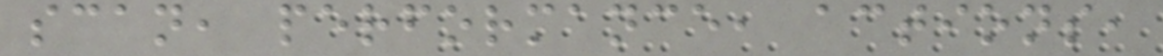scan, performance, actions,
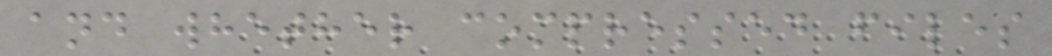and whether compressed files
